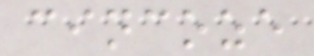cincoze
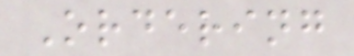Ordering
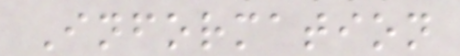Information
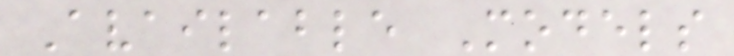Available Models
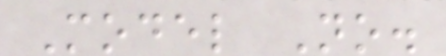Model No.
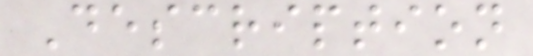Description
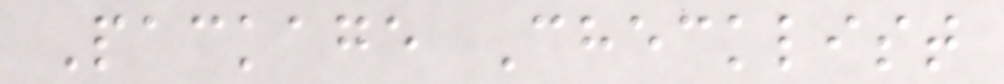Package Checklist
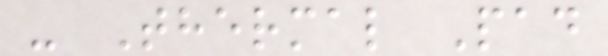- Thermal Pad
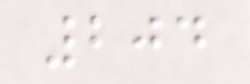204
